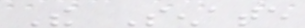The Senate
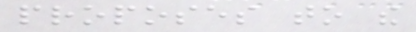proposes to the
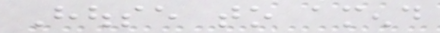House to amend
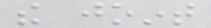the joint
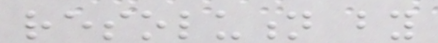resolution by
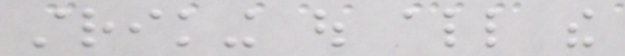striking out all the
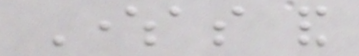Whereas and
